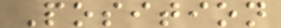Position
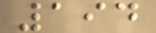194
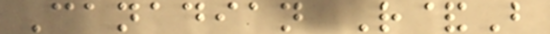Canadian R&B
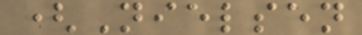(Nielsen
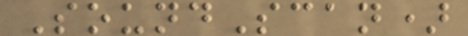SoundScan)
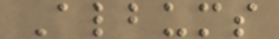Albums
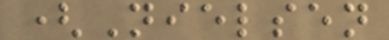(Nielsen
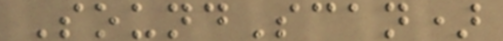SoundScan)
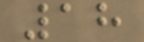18
